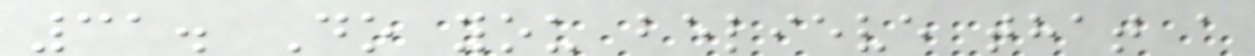31. Do you believe that a
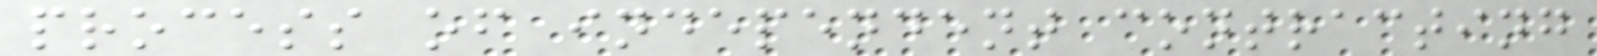process of independent contracting
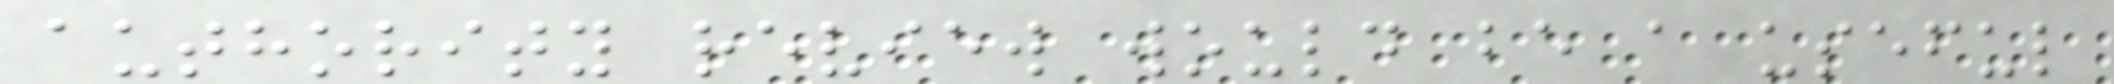authority review would be a useful
